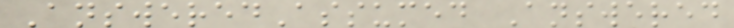AnsweredAssumed Answered
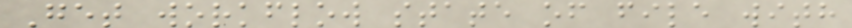Get workflow state of file with
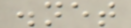.net
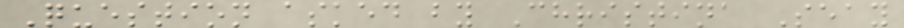Question asked by Christina Seay
